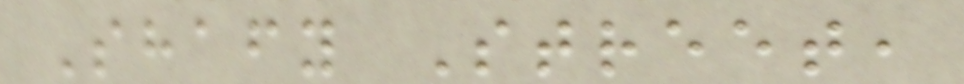Shafy Street,
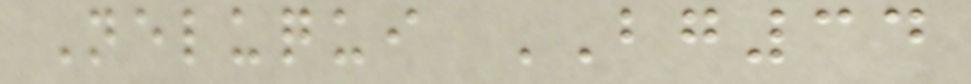Neluqui BG34
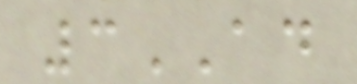3AD
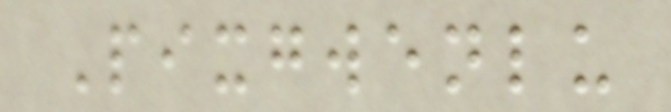Pixgwenlu
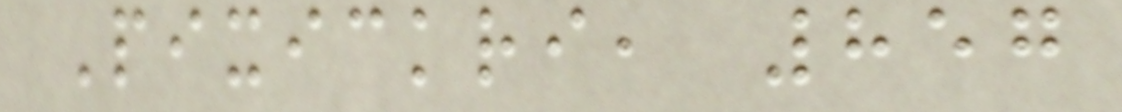Pixickri, 857
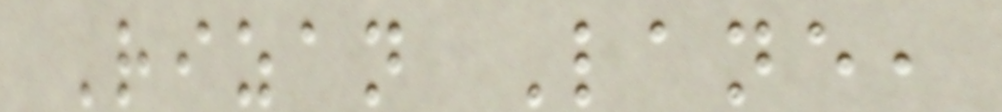Rizan Lane,
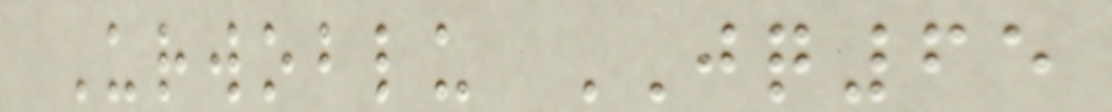Urwoblu JQ65
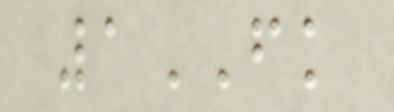1FK
